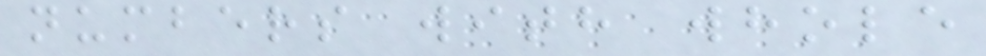numbers with whole
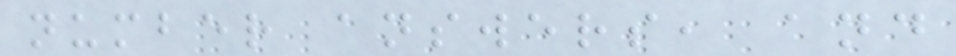number answers, and
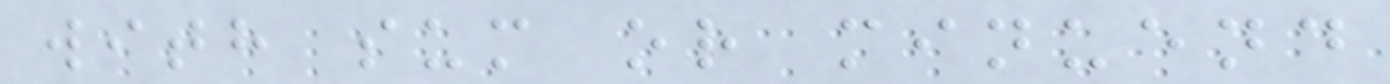with sum or minuend
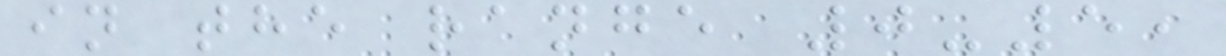in the range 0-5,
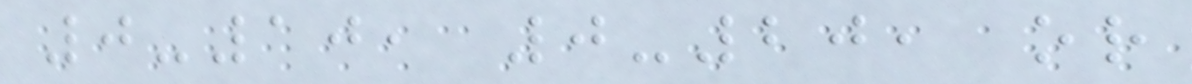0-10, 0-20, or
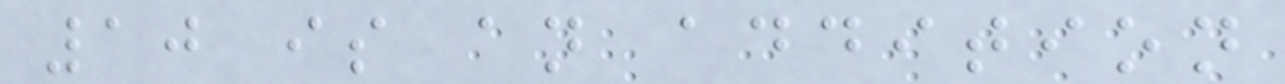10 is an addition
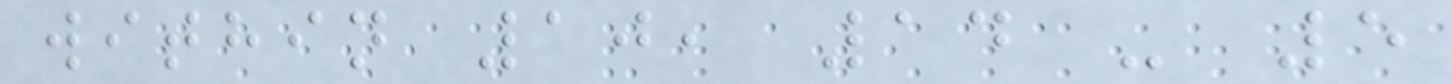within 10, 14 - 5
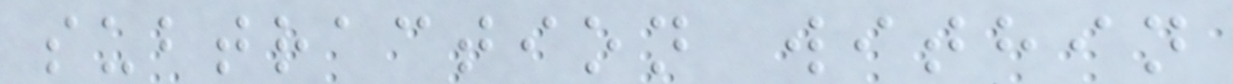subtraction within
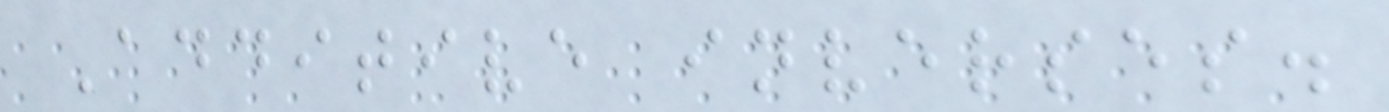Additive inverses.
